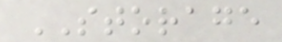STORAGE
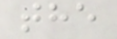the
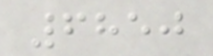6850
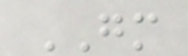GM
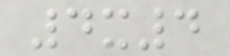4x4
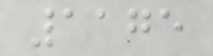1175
